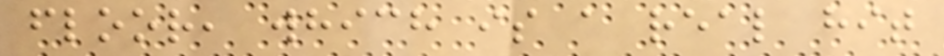floor, which is a real hit
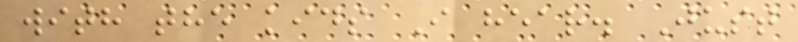with the kids I hear. Just
